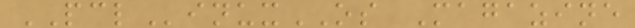PCLinuxOS Magazine
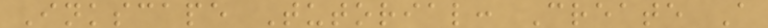Inkscape Tutorial: Create A
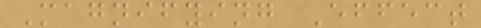Magnifying Effect
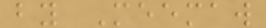by Meemaw
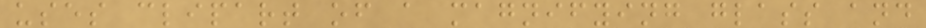uses clipart of a magnifying glass and
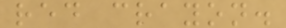red crayon.
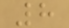8
